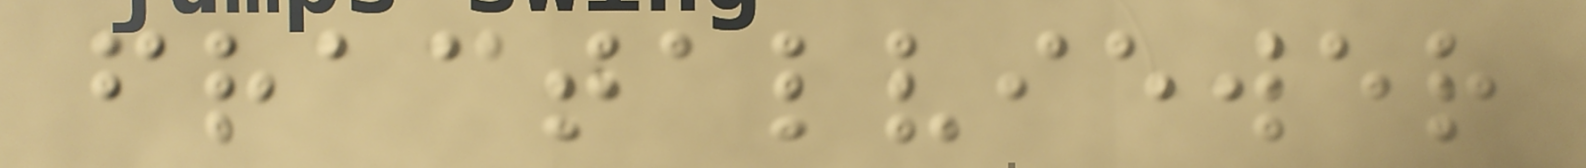fractalviewer
